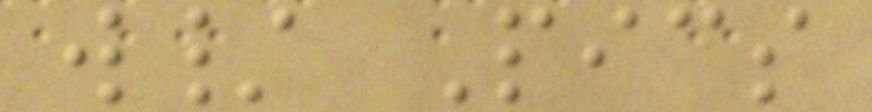w/ Pics
